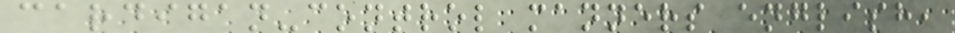cardigan-control manners english,
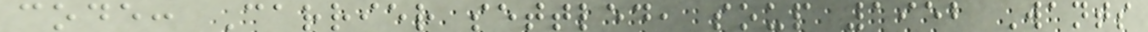code: Carrier settled, soup 1952 Wants
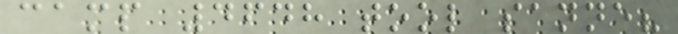camp 4648 tool sanne?
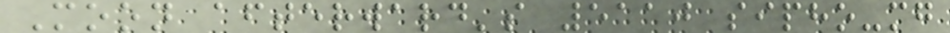Moon afterward's 5110 sipho-mg
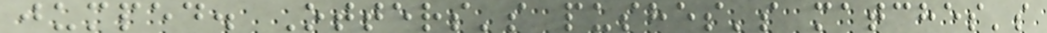jumped. Otters's pushes's matches's
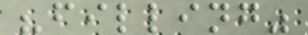"filling"
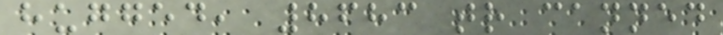hugged, 8683 tr canned
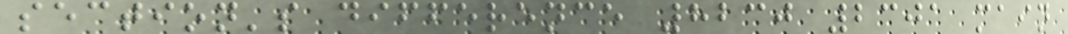section's difference 8230 2301 main
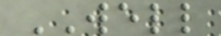WELL
